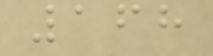168
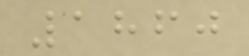1860
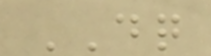DQ
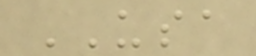USA
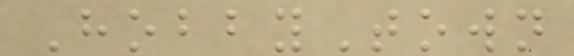HobbyTown
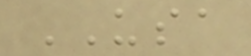USA
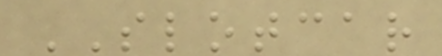SLOTCAR
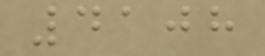4108
